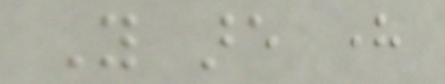You are here
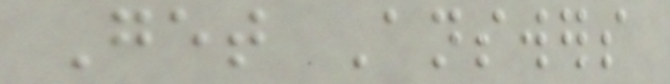Get Answers
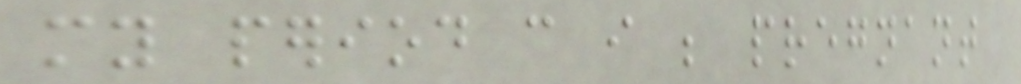my period can i be pregnant
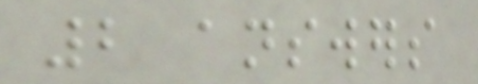2 answers
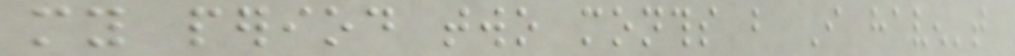my period two months but I haven't
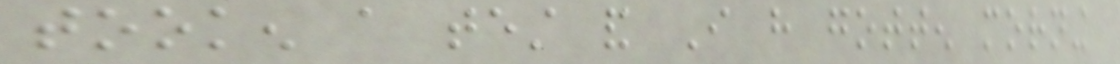tooken a test and I have gotten morning
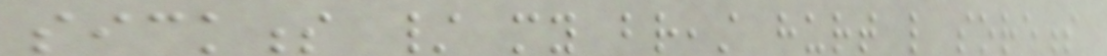sickness / my breast hurt like soreness
